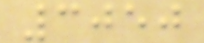3050
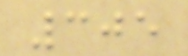305
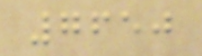7650
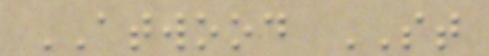ATWOOD ST
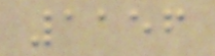1156
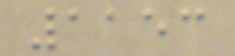1153
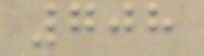708
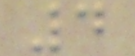4
